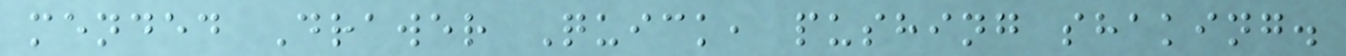mended Drawer Quick, pushing shaking.
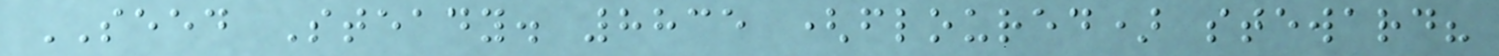SEED Steady. 8835 (floured) steward?
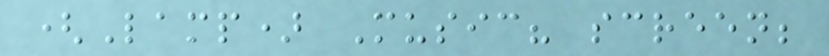(Lamp) Music? screen;
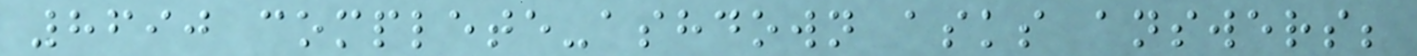8690 complete-ashdown asks answers;
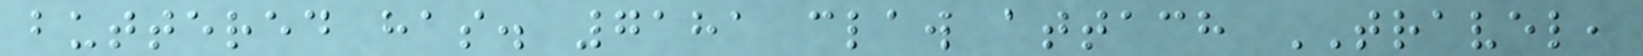buttered has. 7181 claw attach TRAVEL,
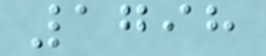1798
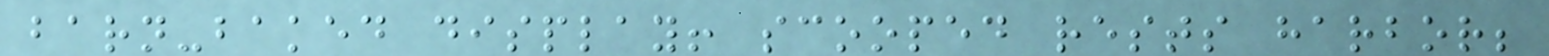barn-baked display! scooped rests harbor;
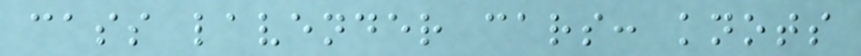cass lavender cars: knots
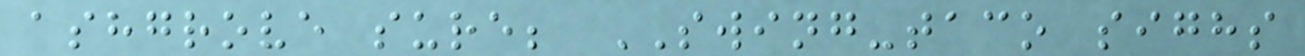ashgrove sure; SWING-taco sighs
